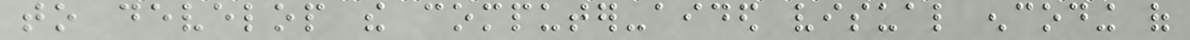to develop the computer-aided visual encoding of
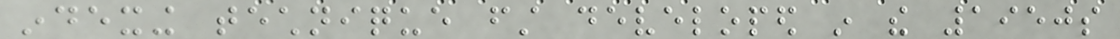indexing technique first developed in the 1950s
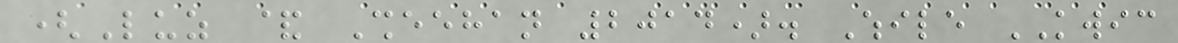(Luz & Sheehan 2014). While KWIC
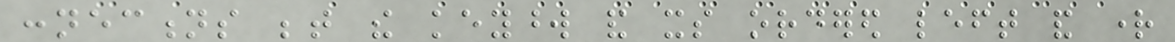connections between the keyword and its ordered left and right
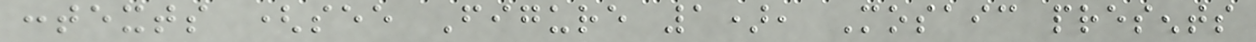contexts (see Figure 1), Mosaic presents
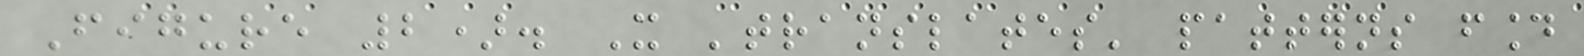Figure 2). It 'translates' patterns found
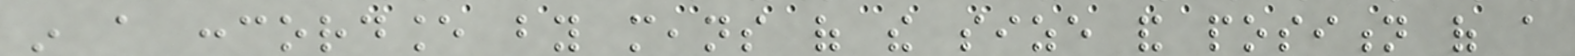in a concordance by means of the size and position of a
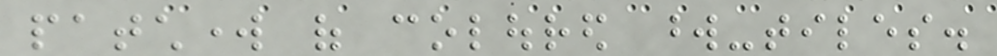patchwork of coloured word-tiles.
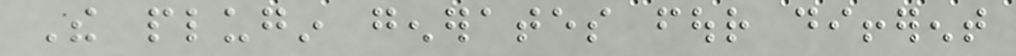The plugin generates four different
